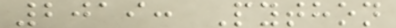2019: Python
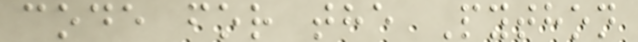code for the Python
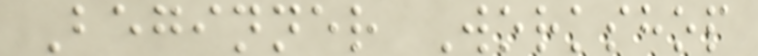Beginner Workshop
